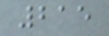215
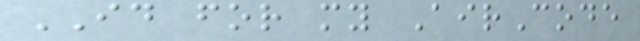ID for my AirCode
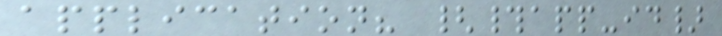application? {#app-id}
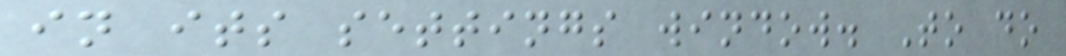in its settings window. To do
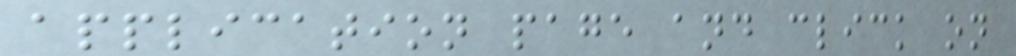application page and click on
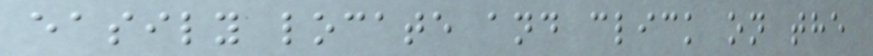easily locate and click on the
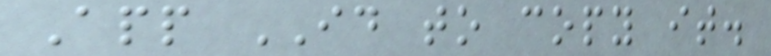App ID to copy it.
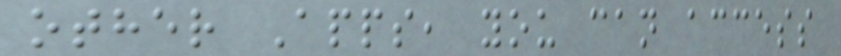other Apps, you can access
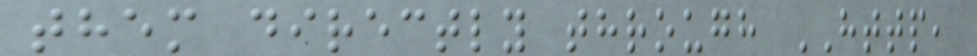them directly through HTTP,
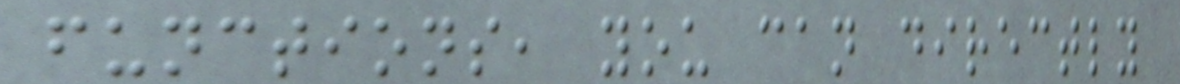functions, you can directly
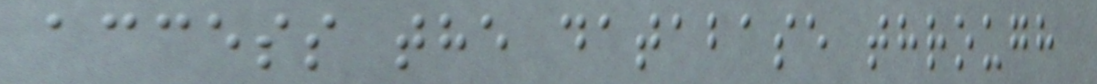access the database through
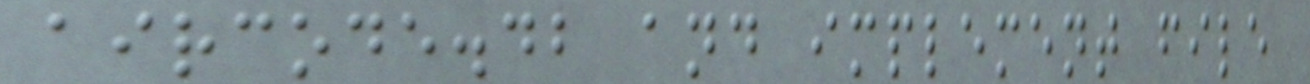aircode.db and implement file
